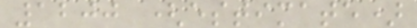1200 (estimate)
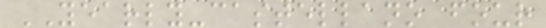YEARLY-castellano four
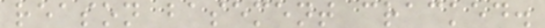reason basement cracked.
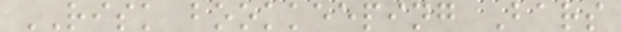RISK bookkeeping Bars
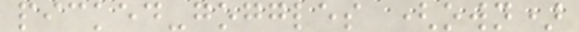picked-goggles (own)
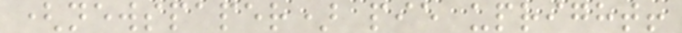(newspaper) pie upright!
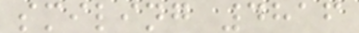smiling 4816
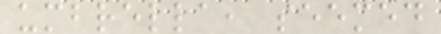umbrella, seemed
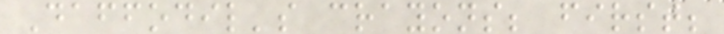Daffodil's crayons; first;
